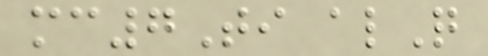mc7Ti alQ
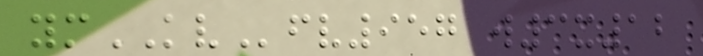ymKVfv957 w3x12
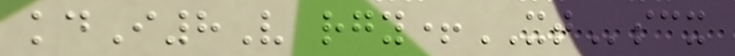kdI8V rgy+XTscx
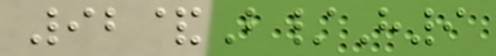92&B/H9
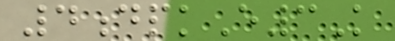4dpkE3K
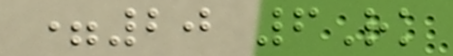=20 6Rk
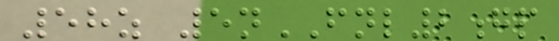58z 5nFNL2gp
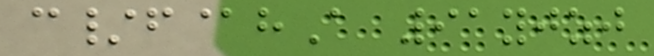c/f@hA 91yjzj
